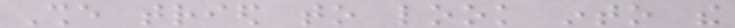She tried to look into the
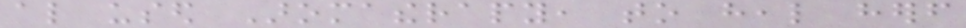also used Aromatherapy, to heal herself
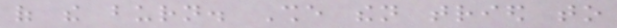of the burn. She then tried to
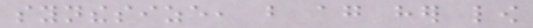synthesize, but again her low
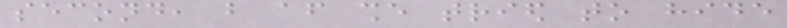second, but after she tried to hide
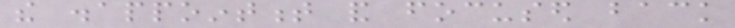the disappointment and focused back
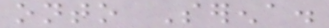onto Serena.
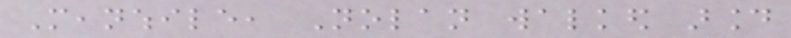Meanwhile, Nolan walked around
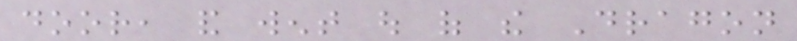door, and went out of the Dragon
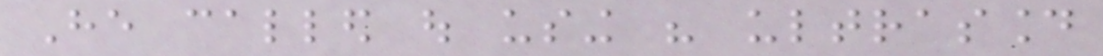He called out using his ultrasound
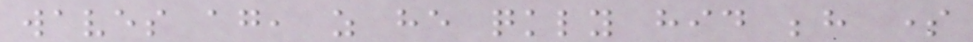waves again, as he quickly hid behind some
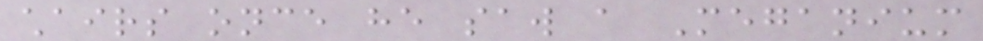chairs once he saw a Meganium
